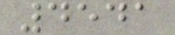4541
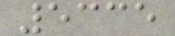5335
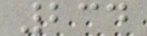234
